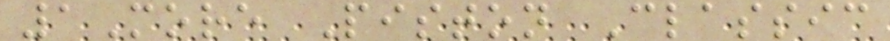1More Piston Classic
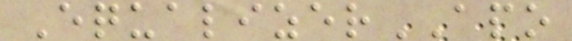EqualizerAPO
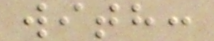with:
